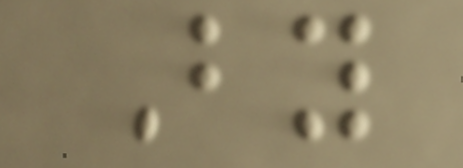By
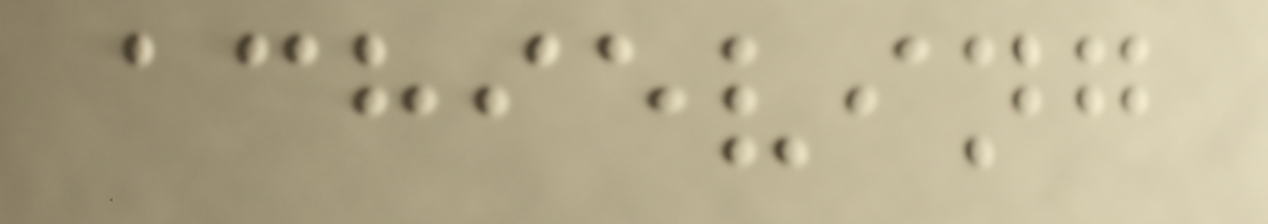achieving
